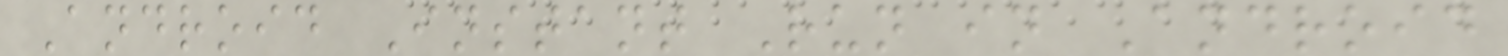Android Instant Run in Android
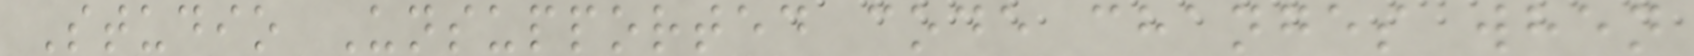Studio Unsupported code changes when
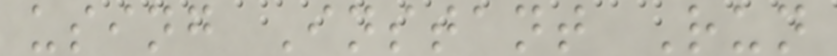using Instant Run
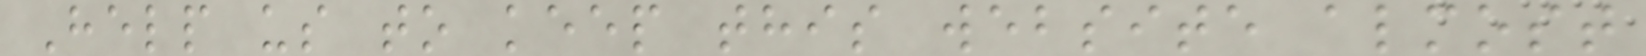Help us to keep this website almost
